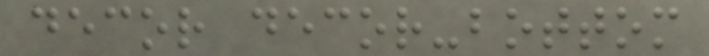decor decor-bottom
